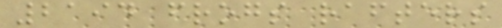2194 frogs rafters
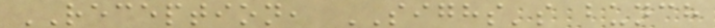RECEPTION, SIGHS's bunch
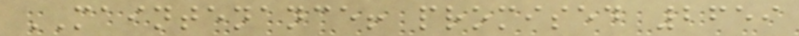MAINTENANCE! promised 2659
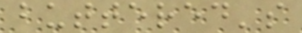buttered's
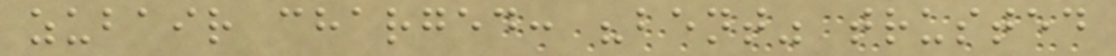zubair charged: "bent" trusted
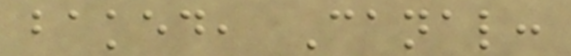baked, Canal:
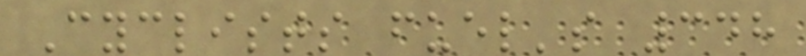Cyclists fuel's 348
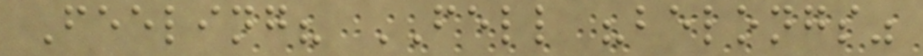Feeling? FELL "belongs"
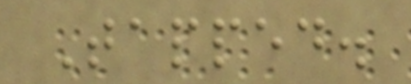Tapped.
